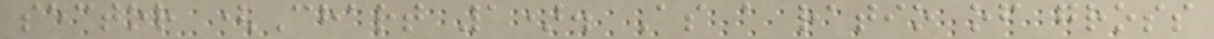sector (Chart 1). As a ratio of gross
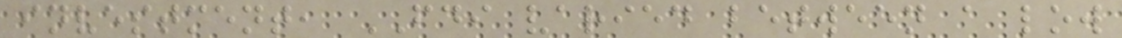investment, FDI varied between a low
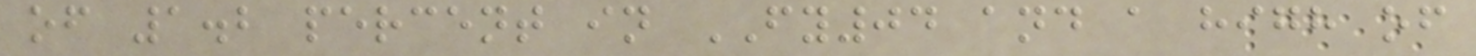of 1.2 percent in FY04 and a high of
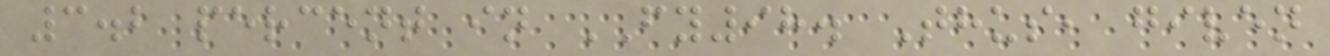3.2 percent in FY98. Thus, given
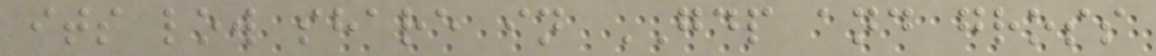its low share in GDP and gross
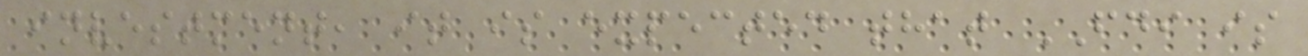investment, it is expected that FDI is
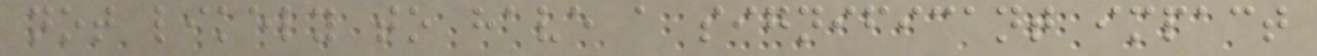not likely to have a significant impact
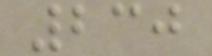230
